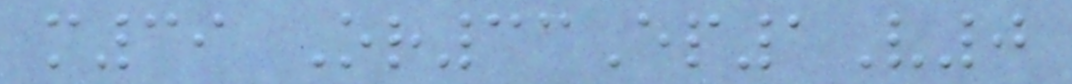m39 Or33Ep1V0
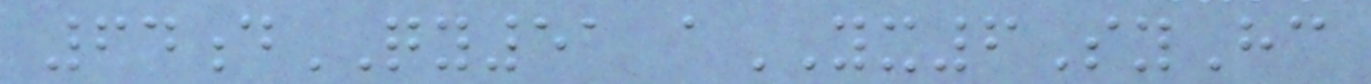64dQY51 aYX6SyHc
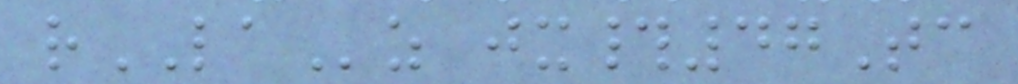rLAz jx#47Tc
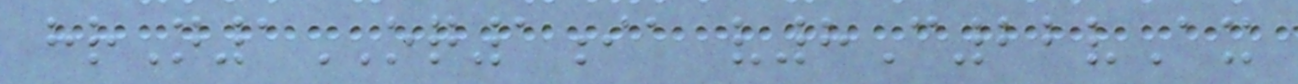hrN1OQ1ia v8C22vAx
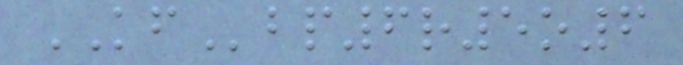KFbp6r5o6
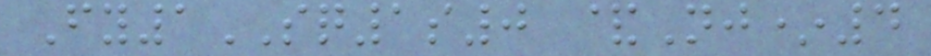Fy1SQ1s0 &Nj*4
